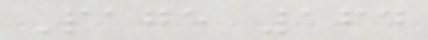Page 164
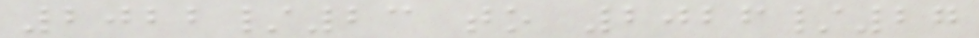2022/23 to 2026/27
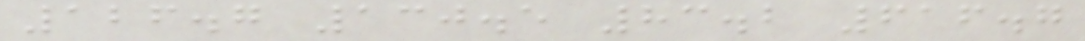126.7 130.5 83.2 616.7
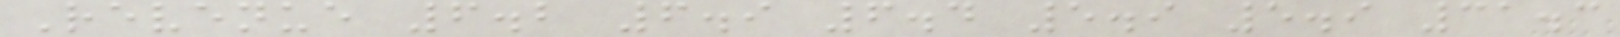Revenue 6.2 6.9 6.4 5.9 5.9 31.3
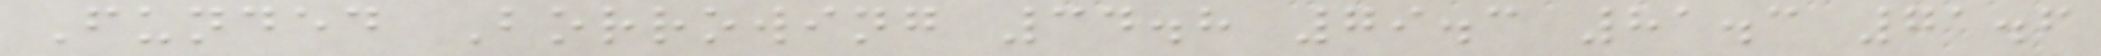Funded Borrowing 34.8 79.3 81.3 71.6
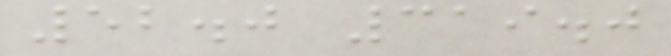52.0 319.0
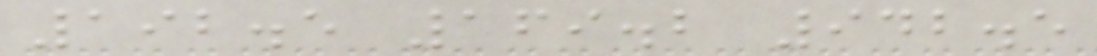192.5 169.2 942.5
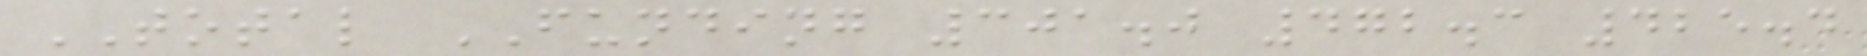TOTAL FUNDING 301.0 472.3 425.4
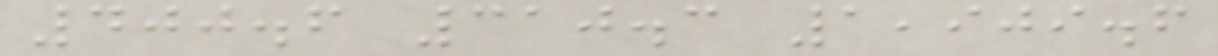400.6 310.3 1,909.6
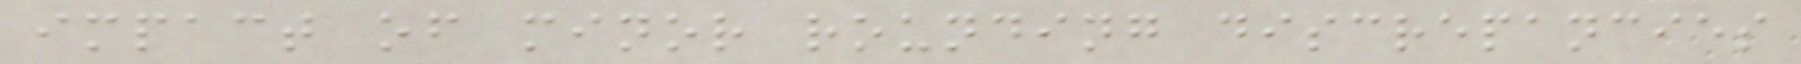impact of minor rounding discrepancies
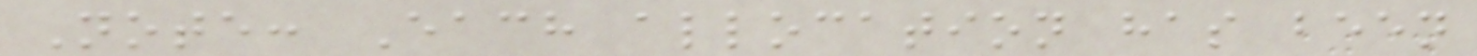Note: Each allocation has been
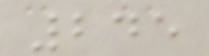245
